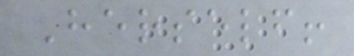Herself!
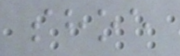shoe
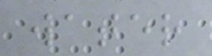water
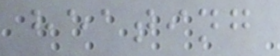heating
